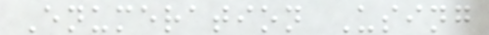Enumeration Using
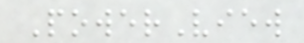PowerView
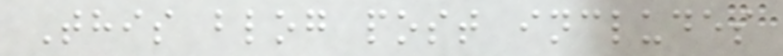This blog post includes
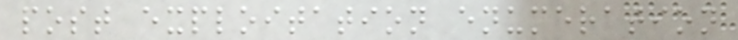post exploitation enumeration
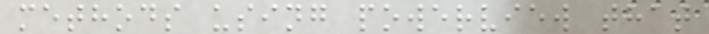methods using powerview that
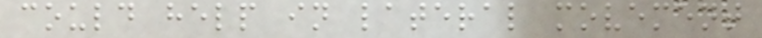could help in lateral movement
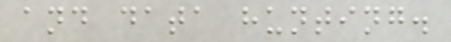and data hunting.
